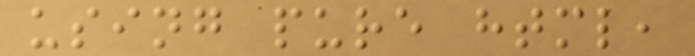using pure html,
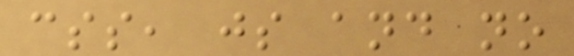css, js and no
